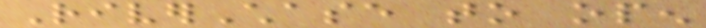RiverChase to open
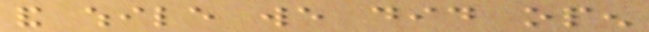and while we did open
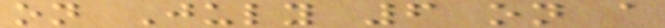on July 6 on a
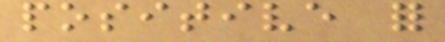positive for
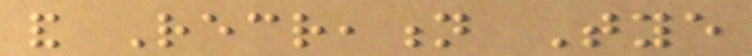and Recreation Tye
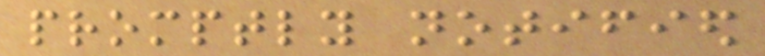promptly notified
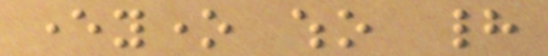everyone who had
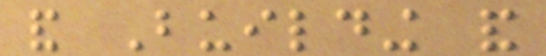and Building and
